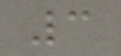3
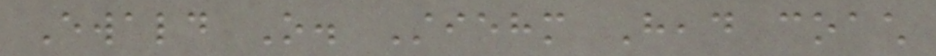Ewald O. Stiehm Head coach
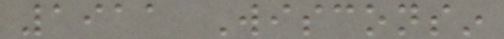1911 Wisconsin
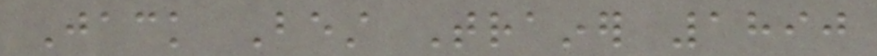Jack Best Trainer 1890
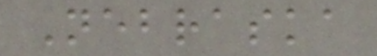Nebraska
